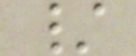/
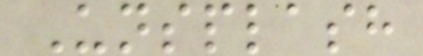Unsplash
